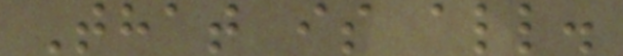That is all.
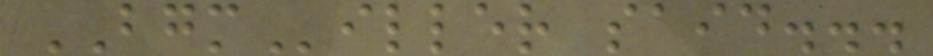BGMiller said...
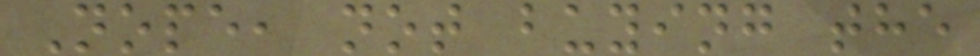Nope, not buying the
